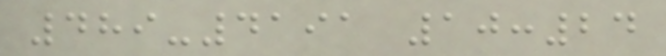489-4191 10:24
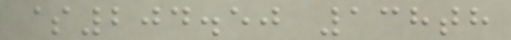$204.50 138th
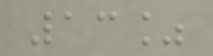13%
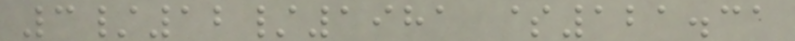3/12/1981 $121.31
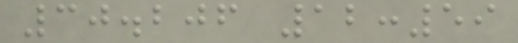30.206 12:59
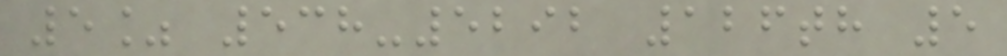5% 538-5292 126th 5
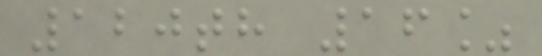120th 16%
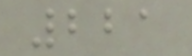221
